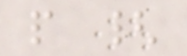p {
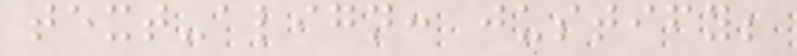text-align: justify;
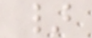}
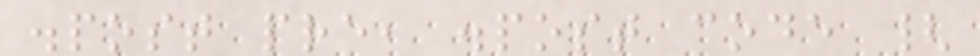.post pre, .post code {
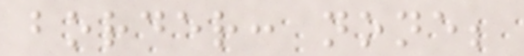border: none;
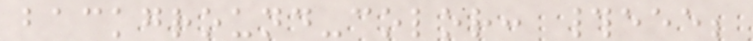background-color: #eee;
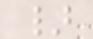}
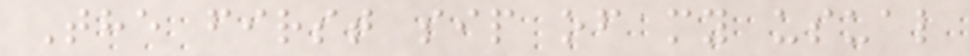The first sip of my usual
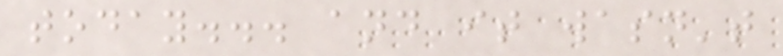today... and it wasn't
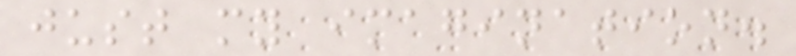just my imagination.
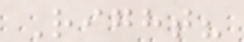Right?
